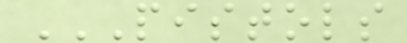PISTOLS
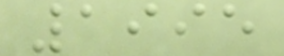1995
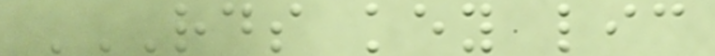RDS KEY LIC
